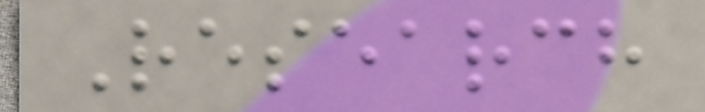Research
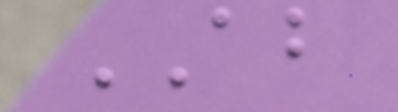AB
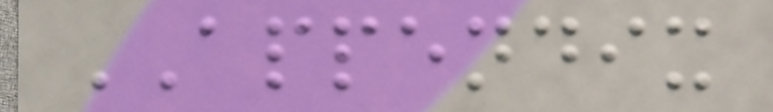APPENDIX
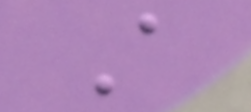A
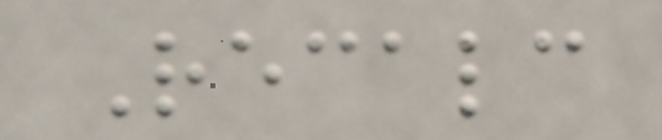Recalc
